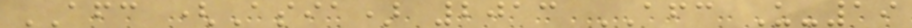AFC (Asia) 2013 AFC U-19
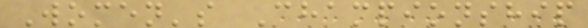Women's Championship
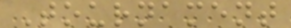Tournament
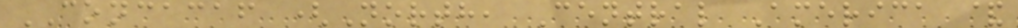CONCACAF (North, Central America &
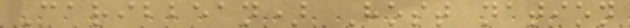Caribbean) Host nation
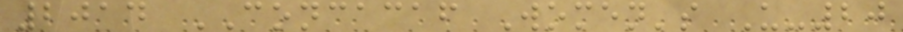2014 CONCACAF Women's U-20
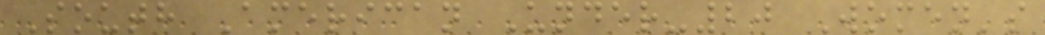South American Under-20 Women's
